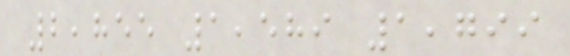2,855 1,589 1,799
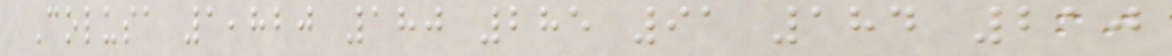Colusa 1,820 180 285 91 184 210
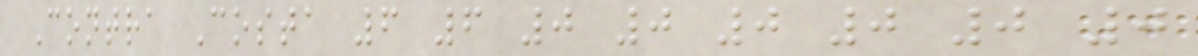Contra Costa 6 6 0 0 0 0 0 0
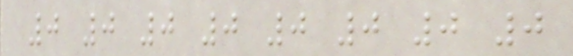0 0 0 0 0 0 0 0
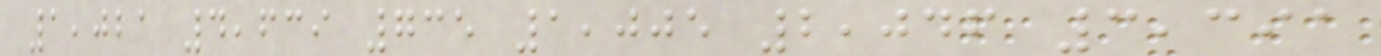1,021 4,639 735 1,005 2,046 3,391
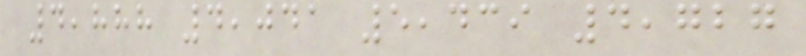4,888 4,041 5,439 4,727
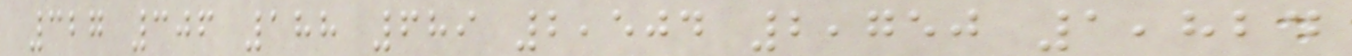327 306 188 689 2,504 2,750 1,824
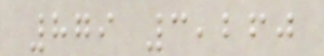879 3,260
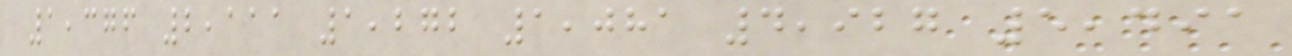1,376 2,111 1,272 1,081 4,927 5,491
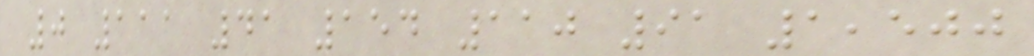0 111 41 154 110 91 1,500
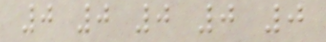0 0 0 0 0
